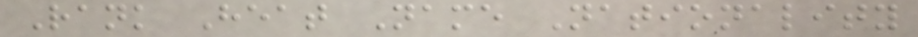Rank Heat Name Nationality
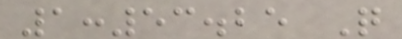1:53.25 Q
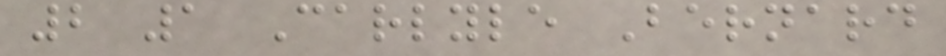2 1 Carlyle Bernard
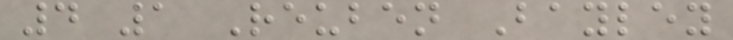4 1 Reuben Bayley
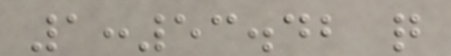1:53.42 q
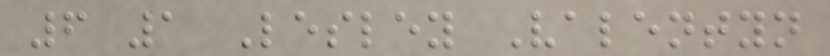6 1 Lesley Valentyn
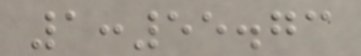1:55.73
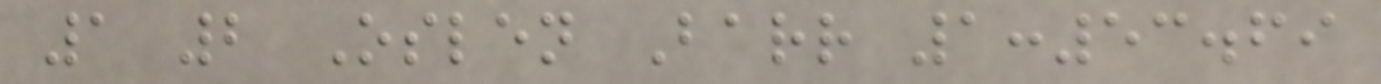1 2 Oslen Barr 1:53.69
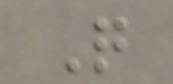Q
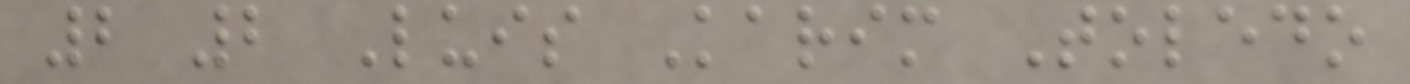2 2 Luis Karim Toledo
